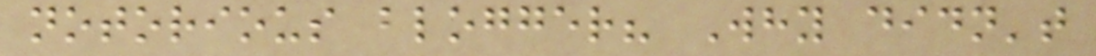notorious blogger? Why didn't
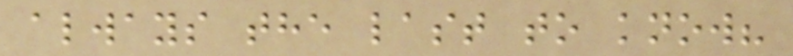always the last to know?
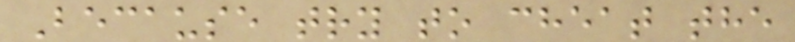Because try to cheat the
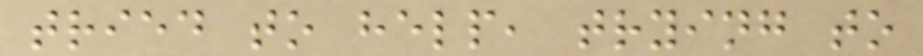tried to help, trying to
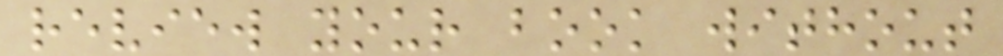review your book without
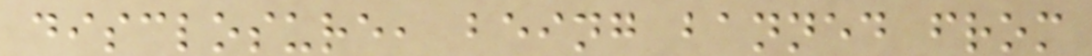disclosure, being banned from
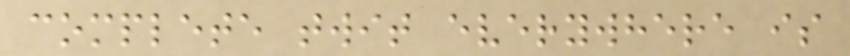complete twit everywhere is
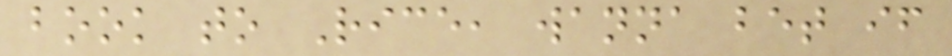book to Rice, wanna bet if
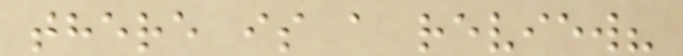there is a review?
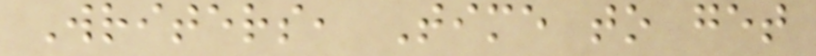Writers, Time to get
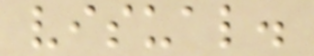visual.
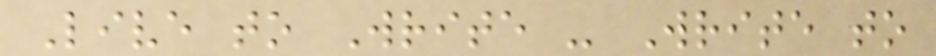Live to Write - Write to
